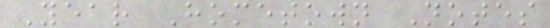Year Hometown Notes
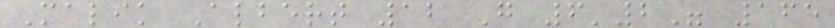Malik Albert 12 G 6'2" 165
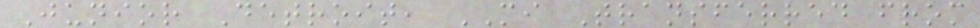Junior Detroit, MI Transferred from
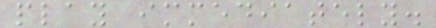play immediately.
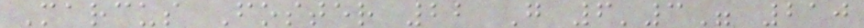Marcus Foster 22 G 6'3" 210
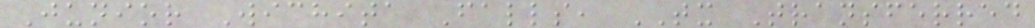Junior Wichita Falls, TX Transferred
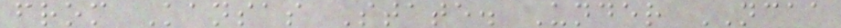from Kansas State. Under NCAA
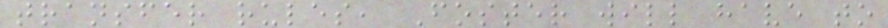transfer rules, Foster will have to
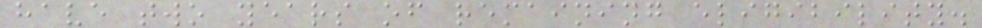have two years of remaining eligibility.
